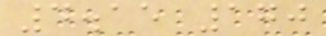4.15 170
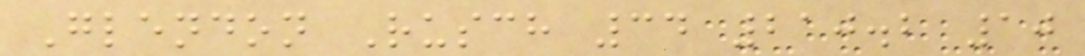Glendon Rusch 34 210.2 10
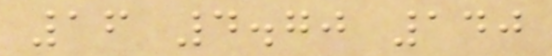16 4.70 140
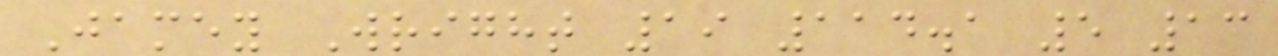Jamey Wright 19 114.1 5 13
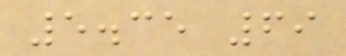5.35 69
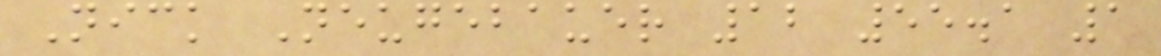Nick Neugebauer 12 55.1 1
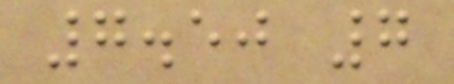7.50 7
